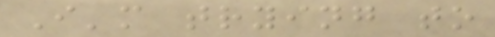I'm trying to
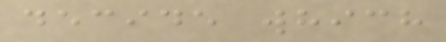decide which
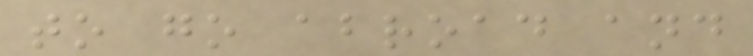to go abroad and
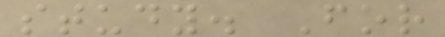study. For
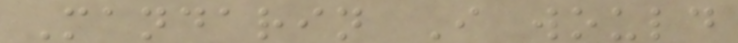Mandarin I would
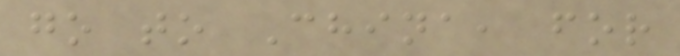go to China, for
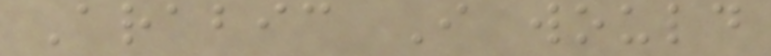Arabic I would
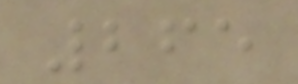265
